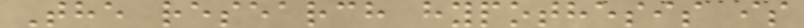The research hypothesis is
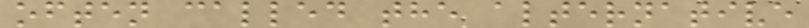often called the alternative
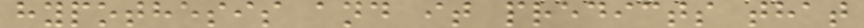hypothesis and it predicts that
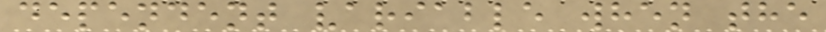dependent variable when the
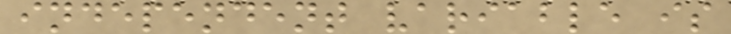independent variable is
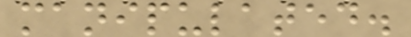manipulated.
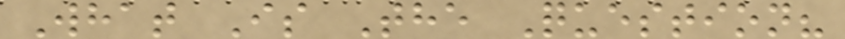What Is The Question?
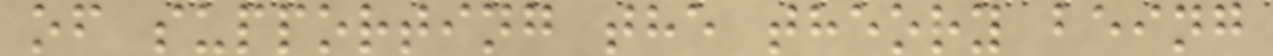of supporting the theory being
